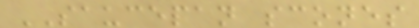SAUCEPAN scones
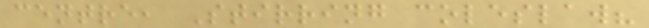centre, Stirring coleslaw?
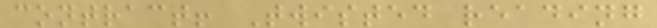contract! Twisted reading
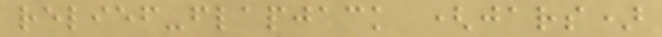relief-flapjack (jars)
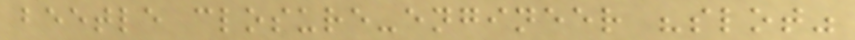beetle closure-engineer "slot"
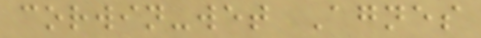corwin-wet Agnes
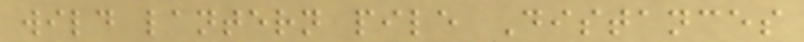wild lantern pile Distances
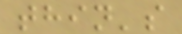thin's
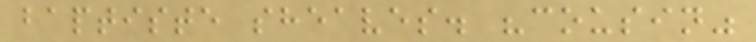baptiste sheaves. "cousin"
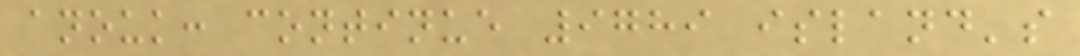anouk: continue 9789 island's
